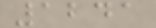1241
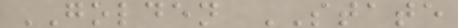GOLDEN STATE
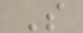S
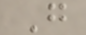G
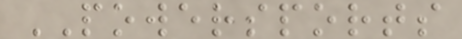POWERSPORTS
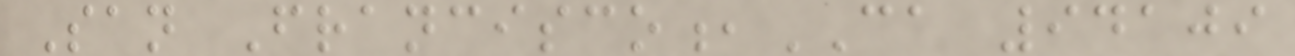San Francisco,CA 94109
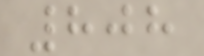808
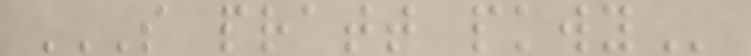S PRATT PKWY
